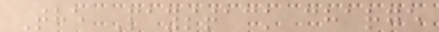The Paystack charge
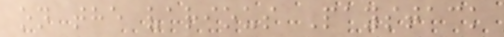on the various Paystack
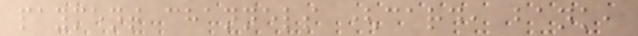payment channels (card, bank,
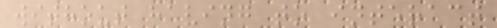without having to interact
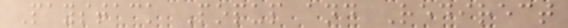Paystack Popup and Redirect
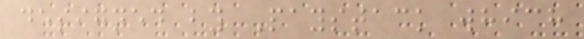designed by Paystack which
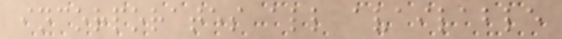incorporates all available
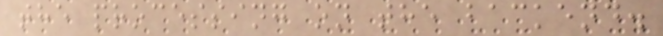the processing on the backend.
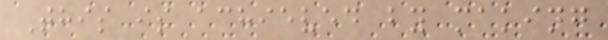This is achieved by making
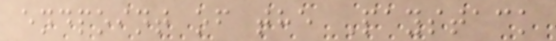endpoint of the Paystack
